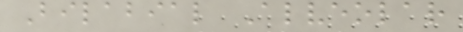Bilabial Alveolar
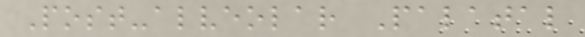Post-alveolar Palatal
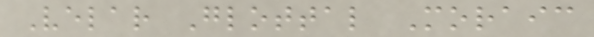Velar Glottal Moraic
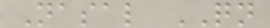Nasal QN
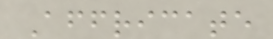Affricate
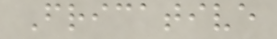Fricative
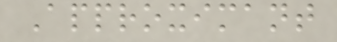Approximant
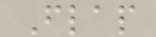Flap
